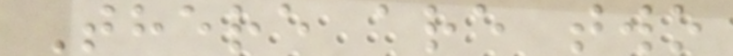There are two
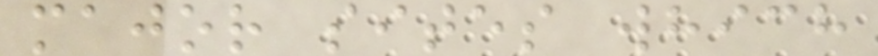major sites which
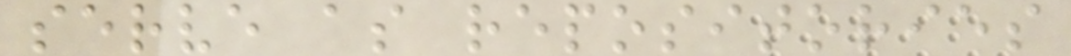serve as repositories
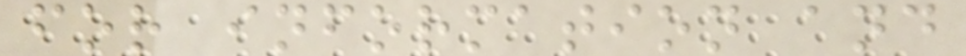for information and
